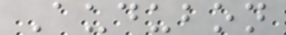Audubon
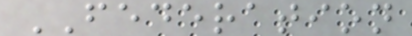FEDERATION
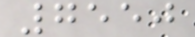7550
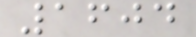1604
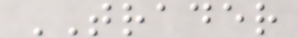TRADER
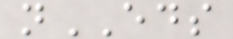nEDS
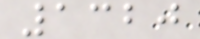1320
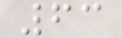63
